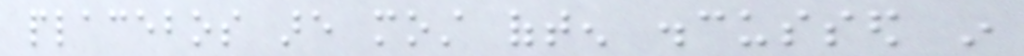placebos are most often discussed in
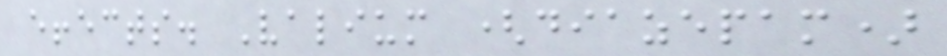effects. Valium (diazepam)
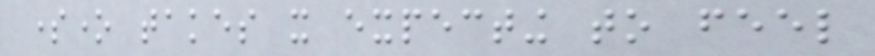someone takes it expecting to feel
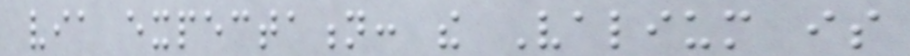via expectation: the Valium is
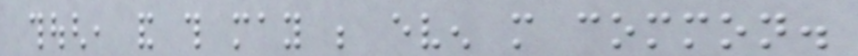though, and this may be even more common.
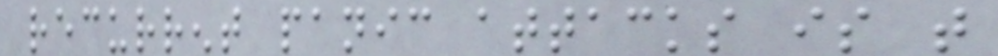recurrent panic attacks is that
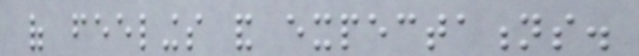of feelings and expectations.
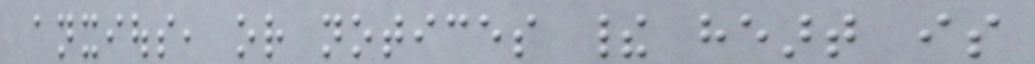anxious, or notices their heart is
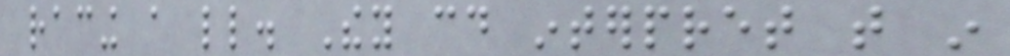racing a little. They could interpret that in
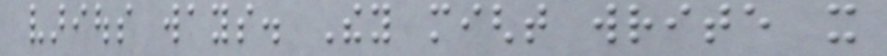various ways. They might write it
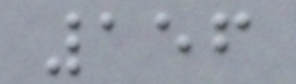156
